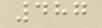487
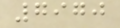7970
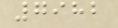7982
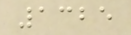1325
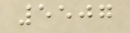5507
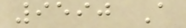9590 A
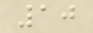10
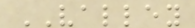VALLEY
